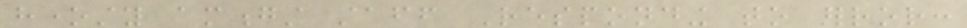honesty amongst staff Responding to error:
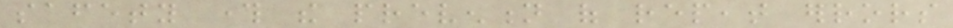safety through the prevention of repeat errors
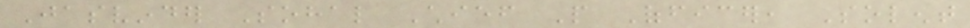Jasvinder Sohal Chief People Officer, Solent
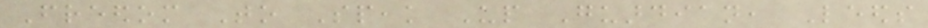Freedom To Speak Up Guardian, Leeds
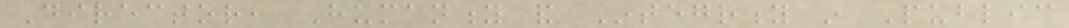Director, Humanity and Integrity in Public
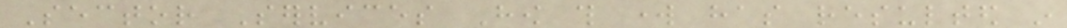Sector Services How this work has resulted in
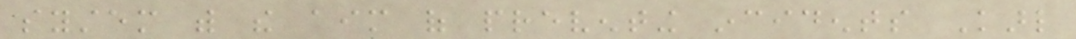system with the aim of preventing incidents Karl
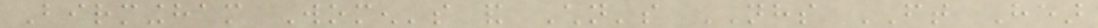Birmingham Women's and Children's NHS FT Hear
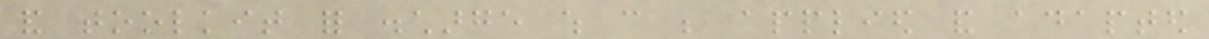and toolkit for discharge which can be applied and adapted
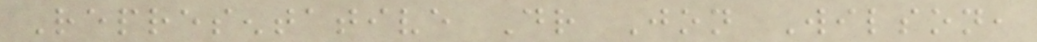Representative Dr Jon Wilson,
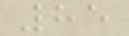85
